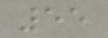55
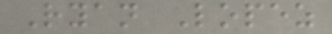Ryan Lopez
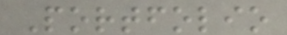Portfolio
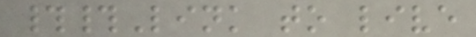##Link to live
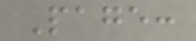Page:
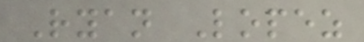Ryan Lopez
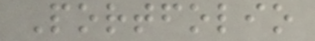Portfolio
